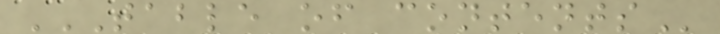TABLE OF CONTENTS
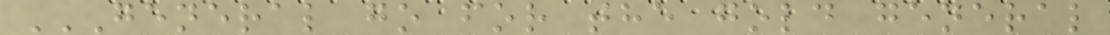GENERAL GO FOR THE GOLD GENERAL
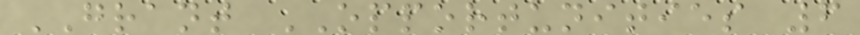GRANT OPPORTUNITIES 6
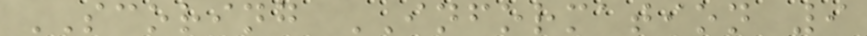SCORING INFORMATION 9
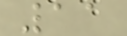11
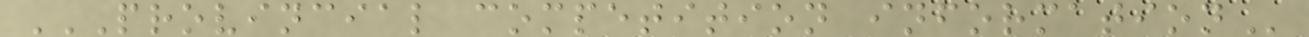PROVINCIAL COMPETITION INFORMATION
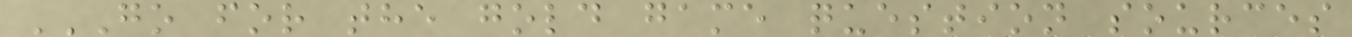GO FOR THE GOLD GAME QUESTION SOURCES
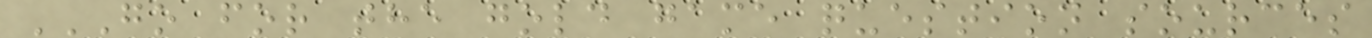GO FOR THE GOLD GAME QUESTION SOURCES
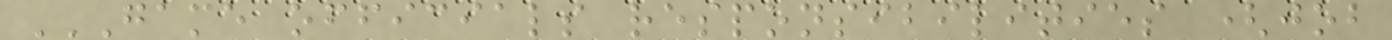GAME OFFICIALS RESPONSIBILITIES (JOB
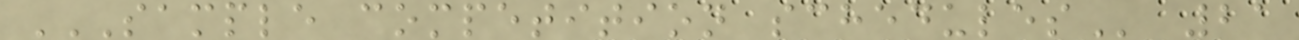SAMPLE COMPETITION SCHEDULES 21
